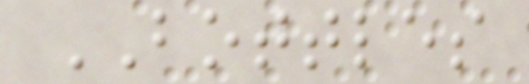BOTTLES
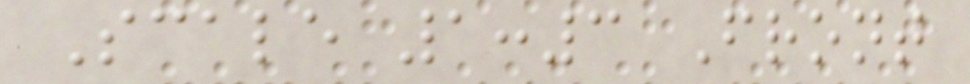Scale 1:3 Front
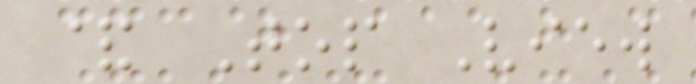& Top View
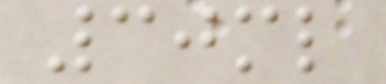30ml
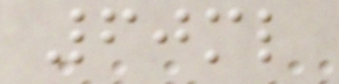60ml
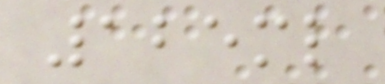125ml
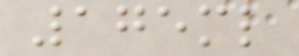175ml
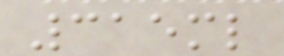315ml
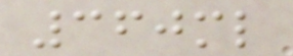360ml
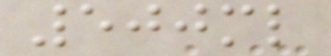500ml
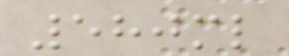580ml
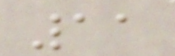11
